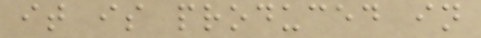it is produced in
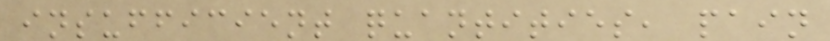insufficient quantities, pain
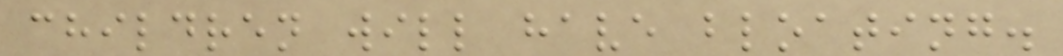children will have bloating.
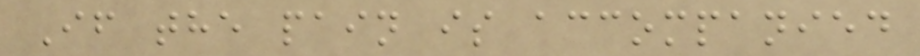If the pain is accompanied
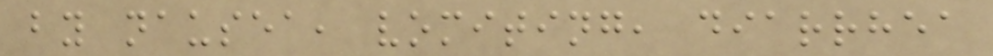by nausea, vomiting, diarrhea
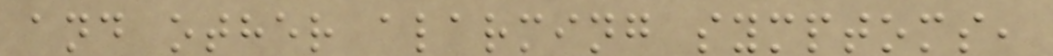and other alarming symptoms,
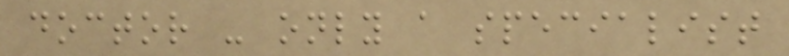doctor - only a specialist
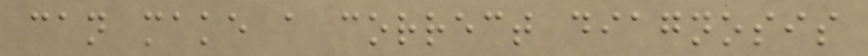can make a correct diagnosis
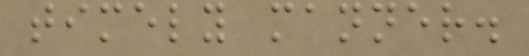timely manner.
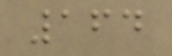164
